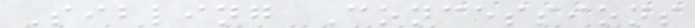Sibling Concessions
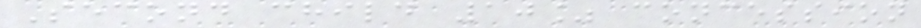Second child 10% concession
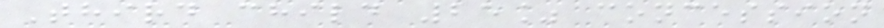Third child 25% concession
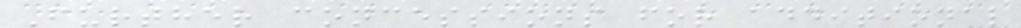Further concessions for additional
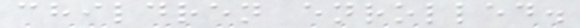children enrolled.
